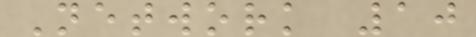Network 10
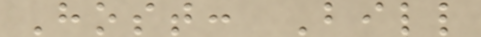Host: Bill
